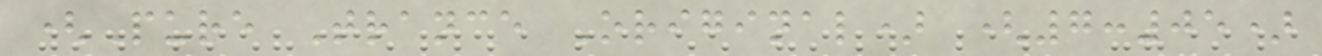(Pure Trance Original) (7:05)
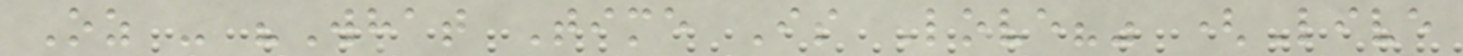Oz - "What Time Is Love?" (Live
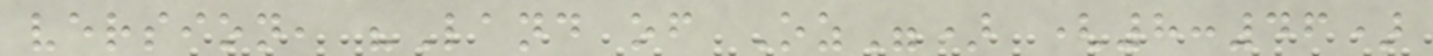version, "Land of Oz") (8:46)
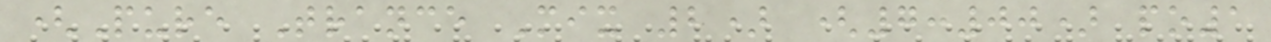(Pure Trance Mix 2) (7:00) po1
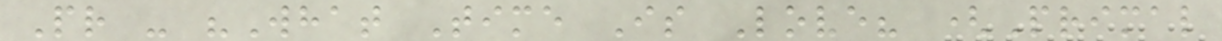Pr - "What Time Is Love? (Primal
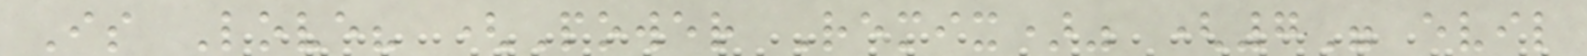Is Love? (Power Remix)" (7" evil
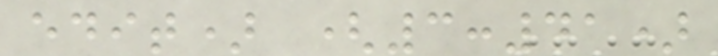edit) (3:41)
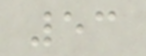53
